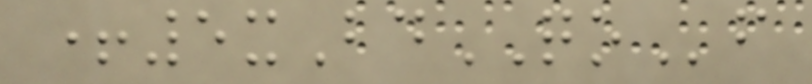+5xBdQOf
